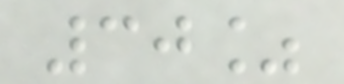30%
